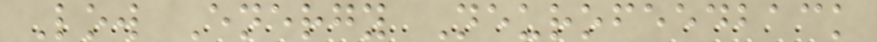Low Energy Neurofeedback
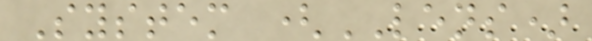System (LENS)
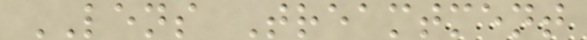LENS Treamtment
